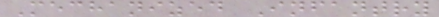Mechanized Infantry
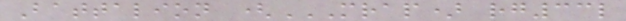Battalion (MRAP) RG33L
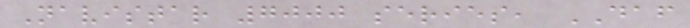Navistar 7000 series, DAF
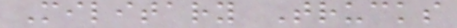Military Trucks
